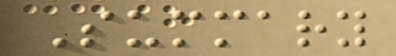Summary
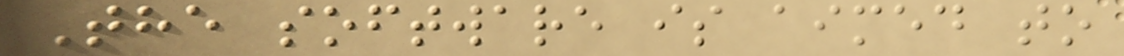The software is aimed to
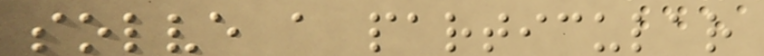solve a particular
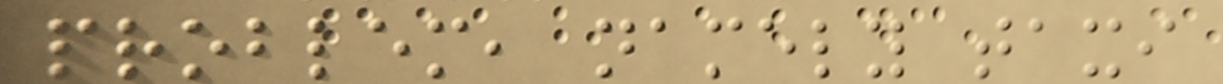problem, namely taxi
